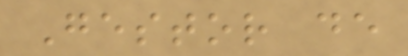Gestor de
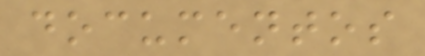documentos
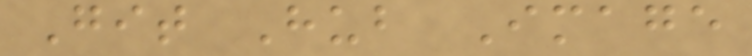Git Hub Image
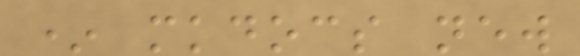* mkdocs new
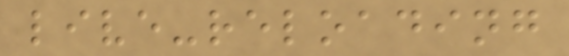live-reloading
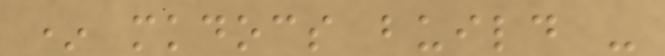* mkdocs build -
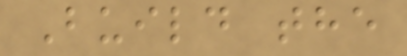Build the
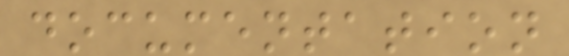documentation
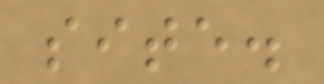site.
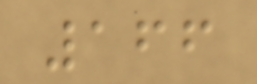166
